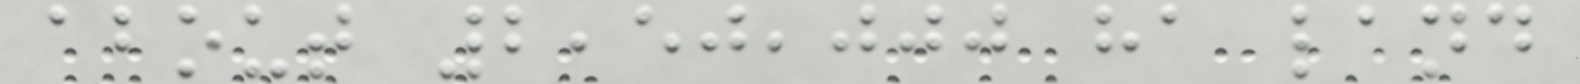about 2,50,000 ha land
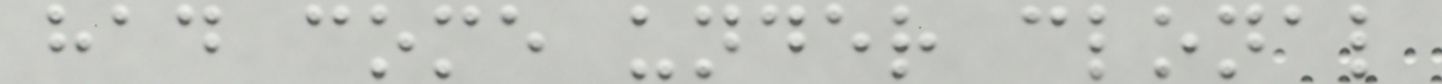had come under clonal
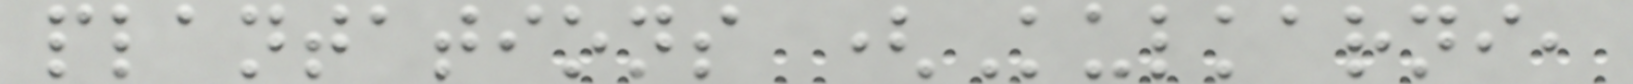plantations (Kulkarni,
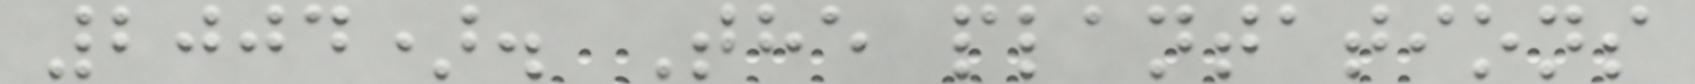2004). The plantations
